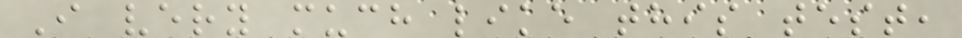I very much like this test,
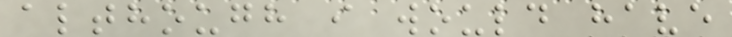although i would have
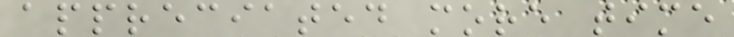appreciated more time
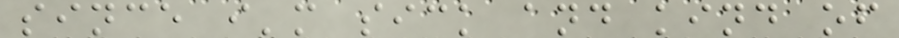since i'm sick and kind of
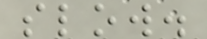slow.
